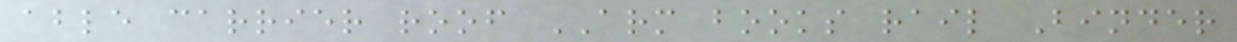able carrier roof ARM books rail Binder
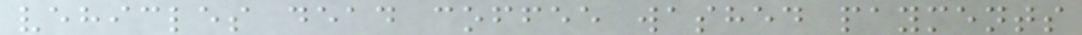vehicles dead coffee washed payments
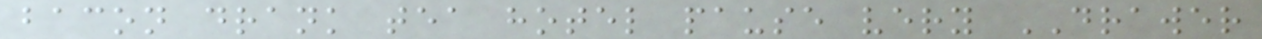bacon drank tea hotel pause very DRAWER
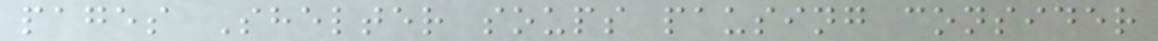pages Shelter soups pausing consider
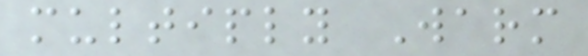multiply Warm
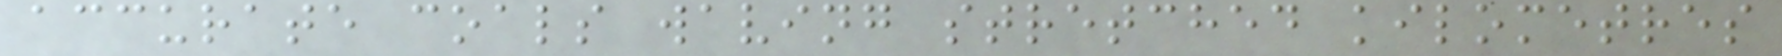accurate coals waving stretched kilometres
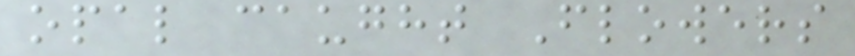opal caught Flowers
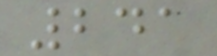241
